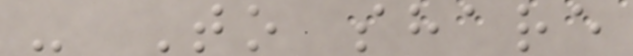- To share
